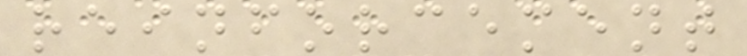reinforcement
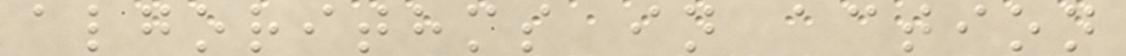algorithms in action
